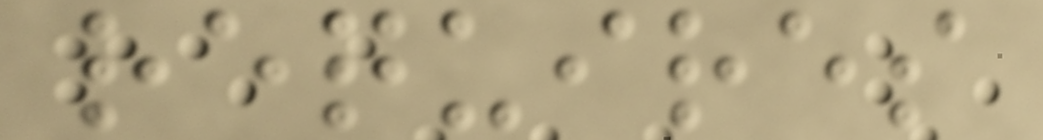requires
